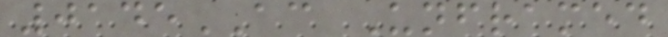0145AC Unframed
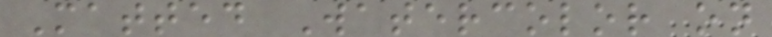Matted Watercolor on
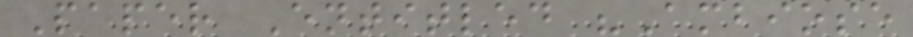Paper Entitled "Ambiose
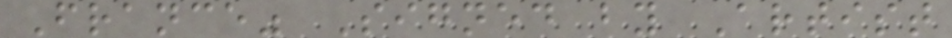France" Signed by Artist
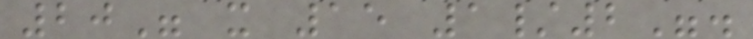20" x 15 1/2".
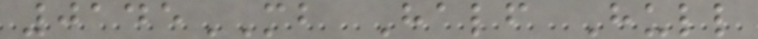0145MB Half Hull
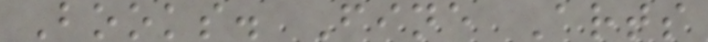Books. Fine Arts
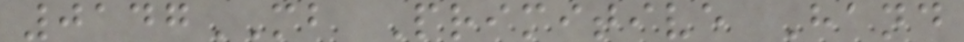0147MB Primitive Hand
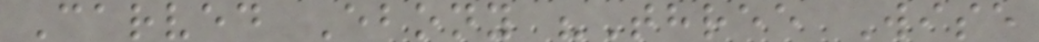Carved Ebony "Three Wise
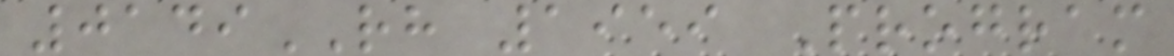0149RH 1959 Program
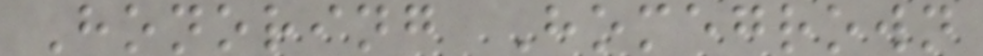Honoring Homegrown
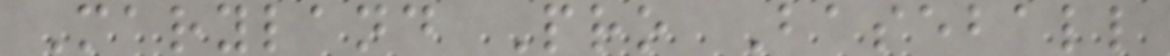Maryland Pro Baseball
